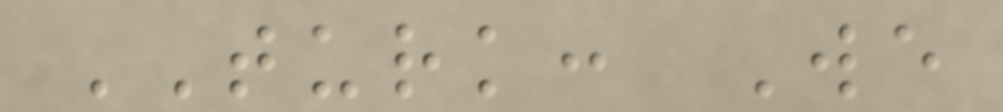TURK: We
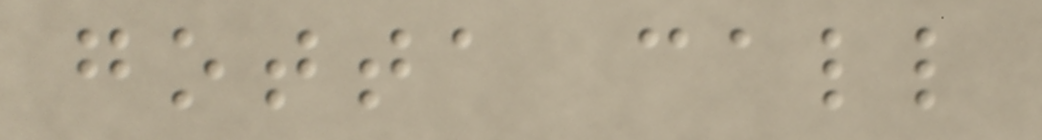gotta call
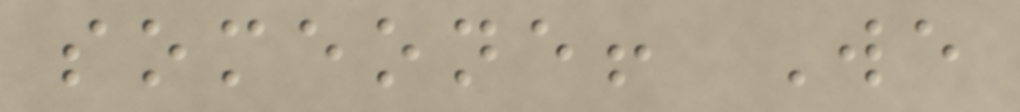someone! We
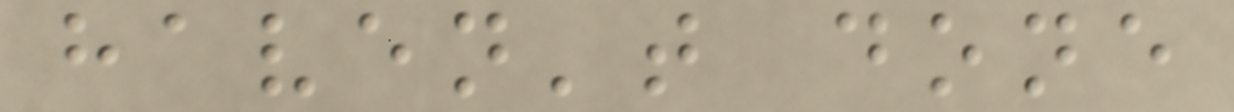haven't done
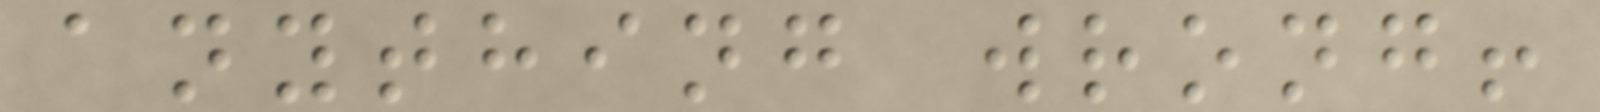anything wrong!
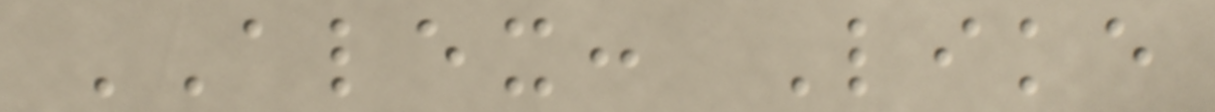ALEX: Like
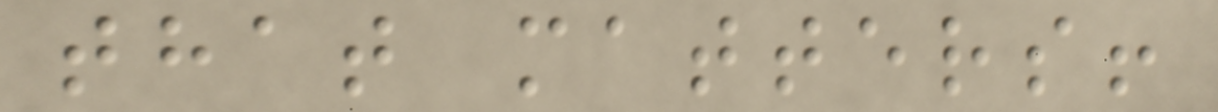that matters!
